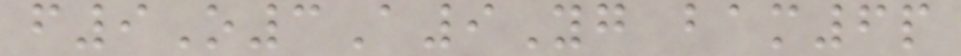f9O3A9Yg bam6p
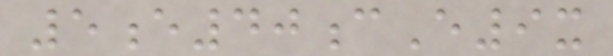5e40cE9x
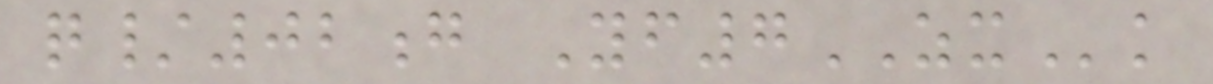q/02g Yf7ZXk
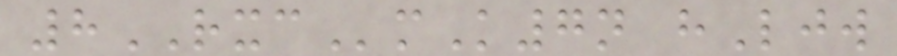8RXCmK7n hLjw
